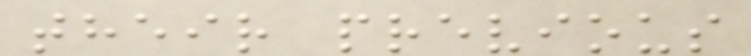their previous
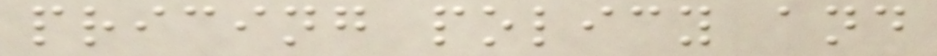pricing policy and
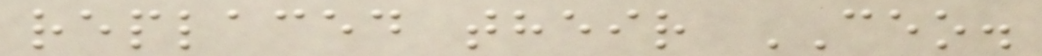replaced their CEO.
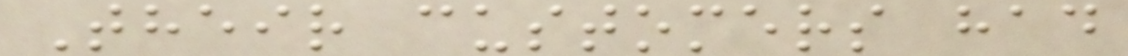Their customers had
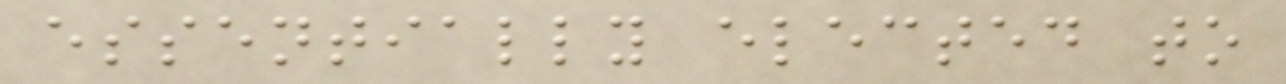essentially elected to
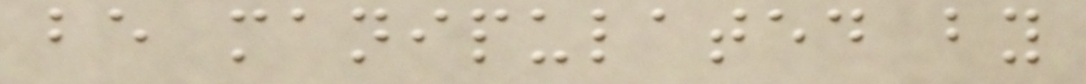be manipulated by
